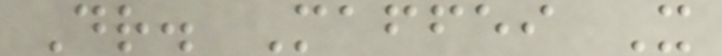Dr. Maffei X
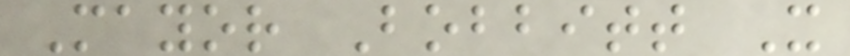Mayor Bobbitt X
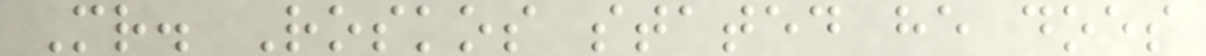Mr. Roskos stated he does
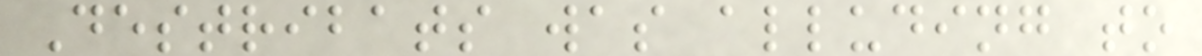Destribats was alluding to
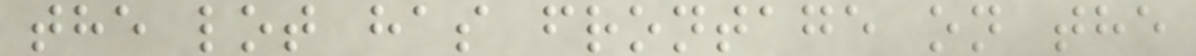the lot has frontage on the
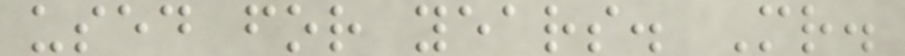used for years. Mr.
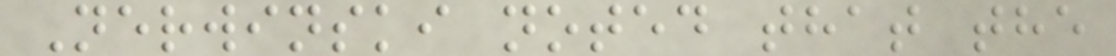Nerwinski noted that the
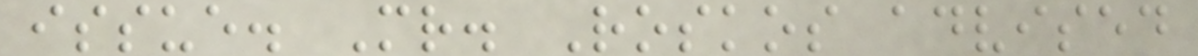issue. Mr. Roskos advised
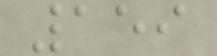159
